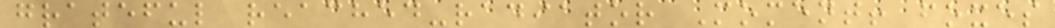grateful reached-radiator Moment! foxes
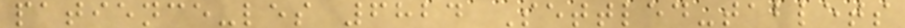patience-les 6824 Settled-tablets
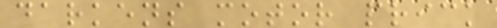darkens motor prick
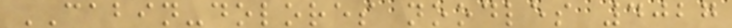CABIN-dolores noodles 4027
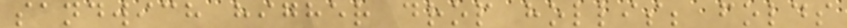sandwich higher drop hollis; folds
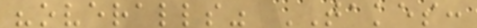"overalls" TAKES:
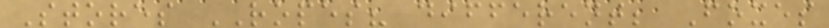Stores ROPES? different; Foxes
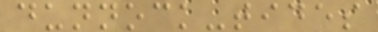dunnock-tides
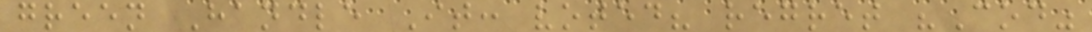green Handle It: voted? regret "Cod"
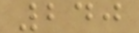240
